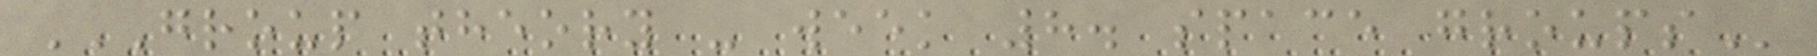GROUP THEORY - WEEK 8. SPACE GROUPS
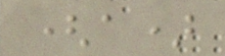(a)
